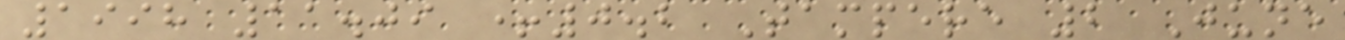1998 11.09 +0.2 Tampere 2 June
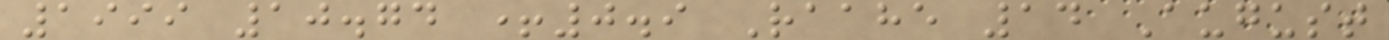1999 10.74 +0.9 Raahe 14 August
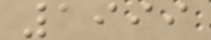1999
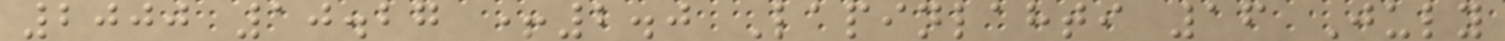2000 10.27 +2.0 Lapinlahti 16 July
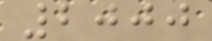2000
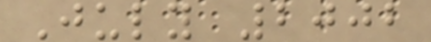July 2002
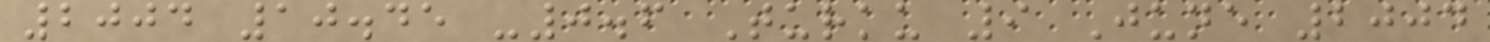2004 10.45 -0.6 Turku 9 June 2004
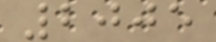2005
